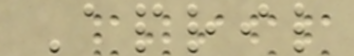April
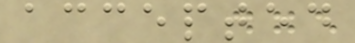accepted
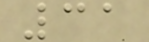31
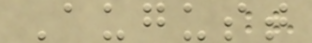August
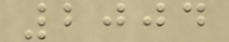2004
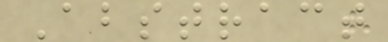Abstract
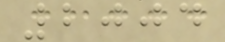2004
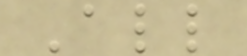All
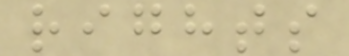rights
